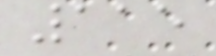115
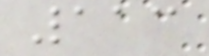113
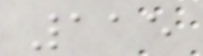115
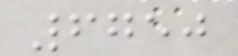6750
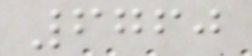6760
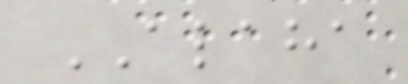ALAHA
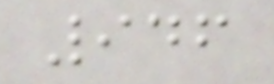946
